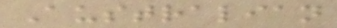Australian
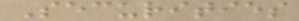Securities
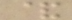&
